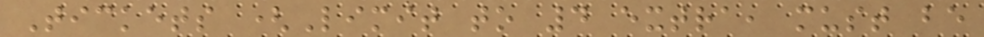Tickets (Limit to 4 extra, must be
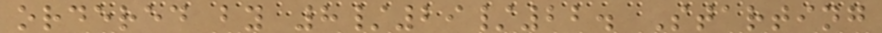ordered by 8/29/22. Starting
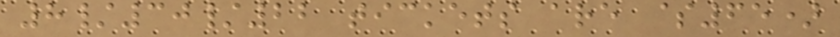8/30/22 tickets are $65)
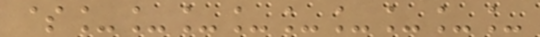$_________
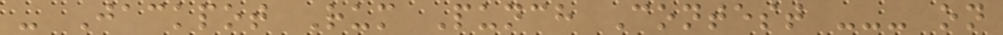- Jackpot Rum Punch Contest --- on
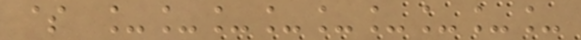$ _________
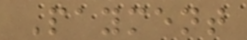Payment
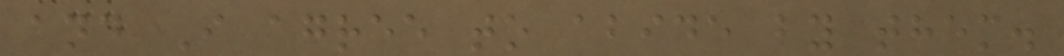and I agree to abide by them.
